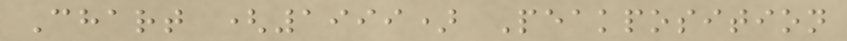Chart (1999) Peakposition
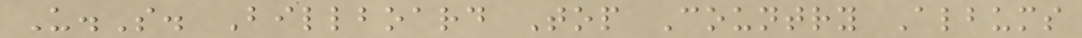U.S. Billboard Top Country Albums
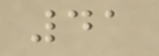41
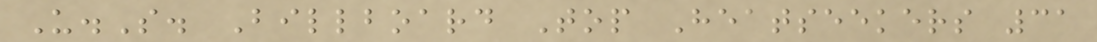U.S. Billboard Top Heatseekers 31
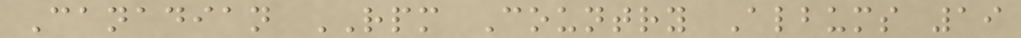Canadian RPM Country Albums 19
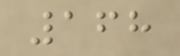168
